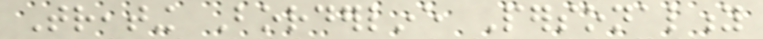Treating Borderline Personality
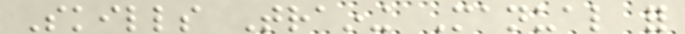Skills Training Manual for
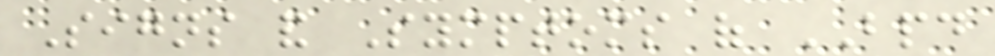Signs and Symptoms of BPD
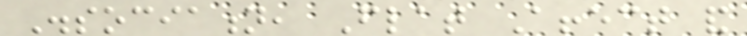Dissociation, Flat Affect and
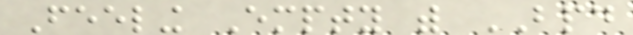Feeling Empty with BPD
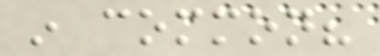in common?
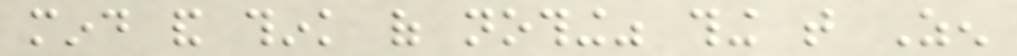mind and think of nothing" thing that Zen
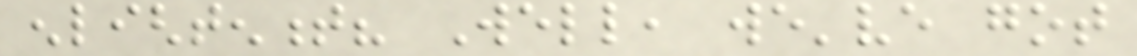enlightenment? Well, we've got
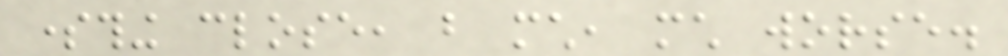something close, but much, much worse.
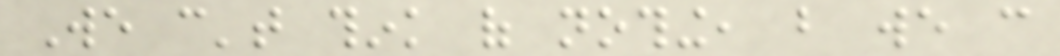We can't think of nothing, but we can
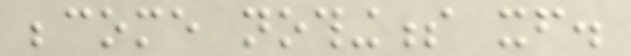become nothingness itself.
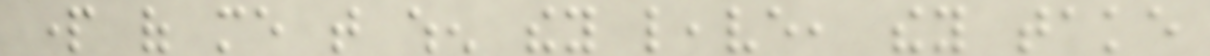part of me that when they leave, they take
